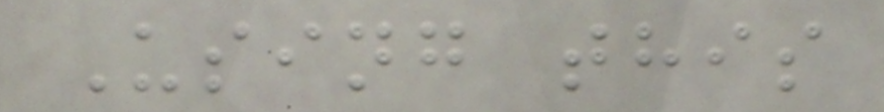Using this
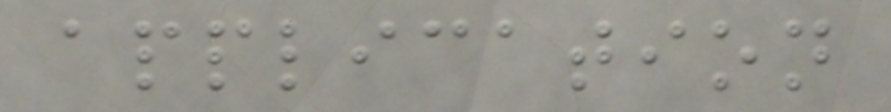application
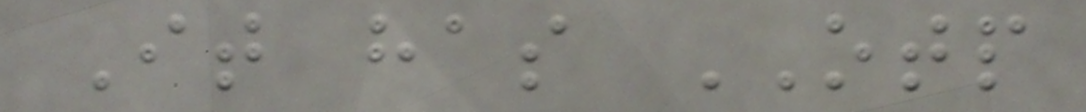It has OTP
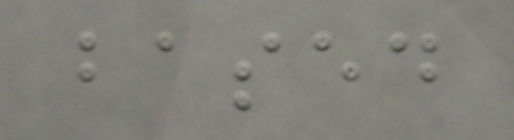based
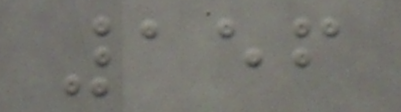156
